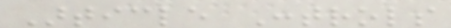Article Controls
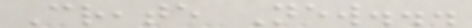Create New...
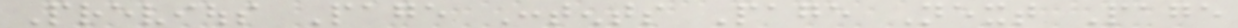Previous Page Contents Page Next Page
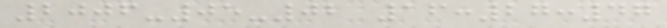2006-05-02 16:27:47
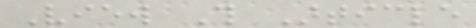View This Article
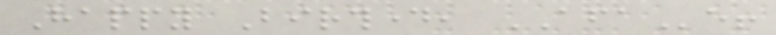Happy Birthday, AFAe!
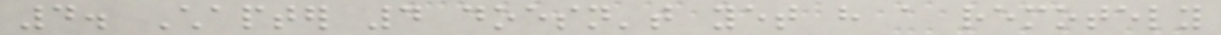4. Chapter 4 doesn't yet have a remotely
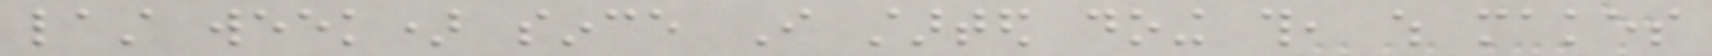last week) since I started doing this, which makes
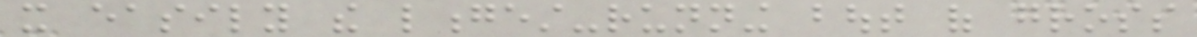it easily the longest-running bout of gross
